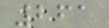261
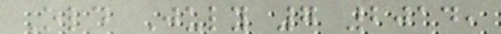Old July 7 2014,
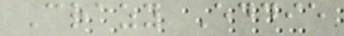Crazy Eddie
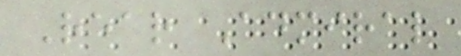Rear Admiral
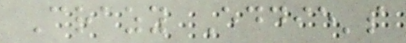Crazy Eddie's
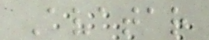Avatar
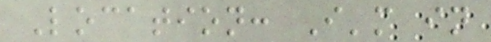Location: I'm in
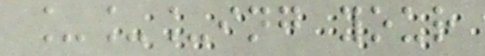___ing your
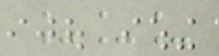___
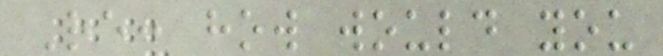Re: how would you
